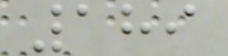189
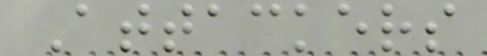Attackers
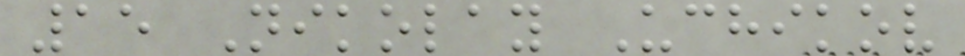15 Nikolay Uchikov
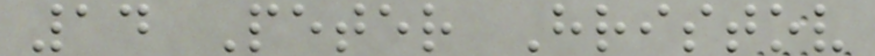14 Peter Hristov
